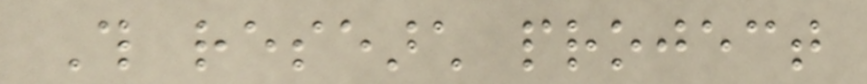This research project
